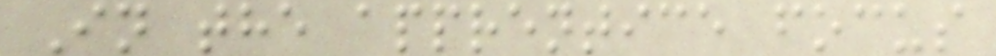In the apprentice focus
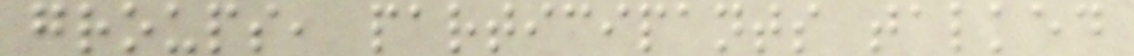groups, participants talked
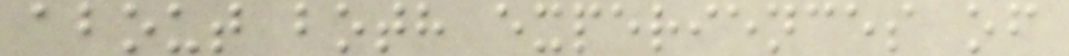about both experiences of
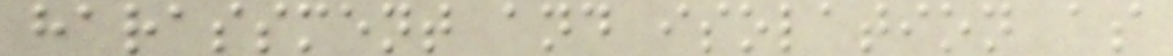harassment and isolation as
